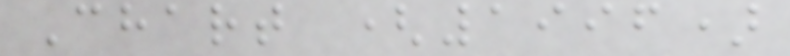Chart (1996)
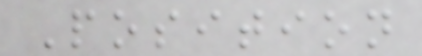Position
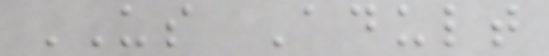US Adult
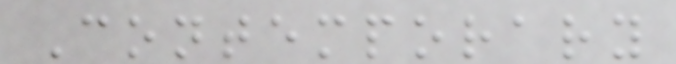Contemporary
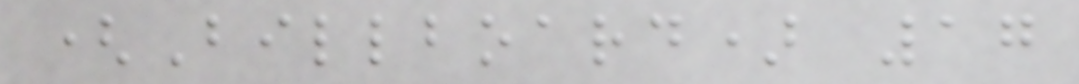(Billboard) 17
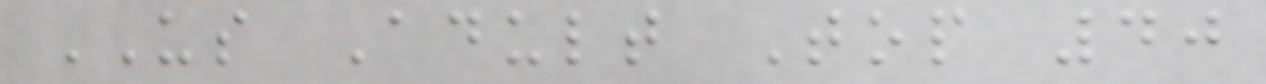US Adult Top 40
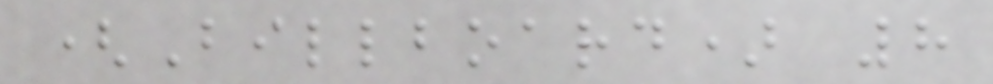(Billboard) 8
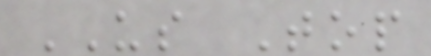US Top
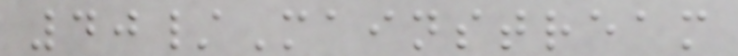40/Mainstream
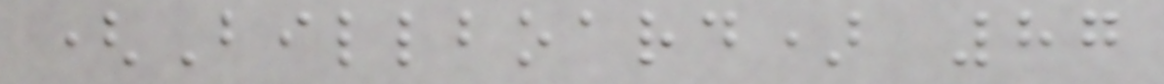(Billboard) 87
